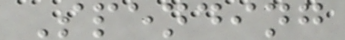Spending
